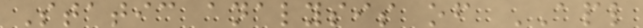Static analysis of APL
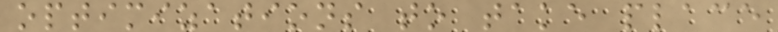optimizations to take place
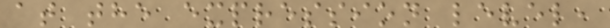at the expression level,
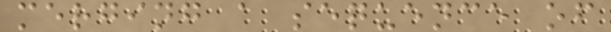merging a sequence of
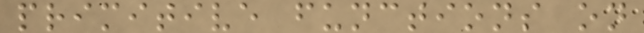primitive functions on
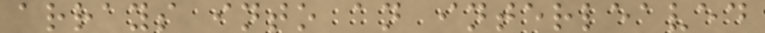arrays into an interleaved
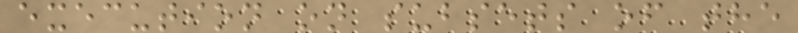execution on subsets of the
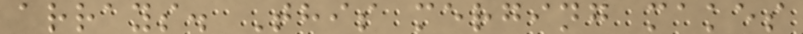arrays. This merging makes
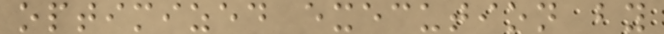optimized execution by
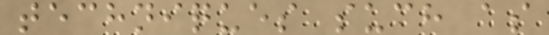techniques such as
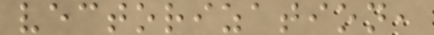vectorization,
